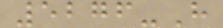5276-H
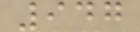947
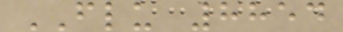FLU 8854
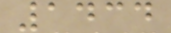1434
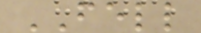FELL
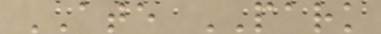ATE PARK
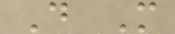D M
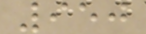950
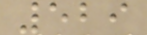529
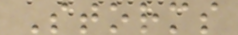Storms
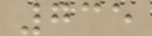735
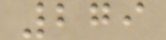279
